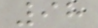98
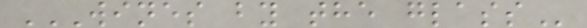WINES BY THE GLASS
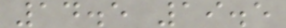14.5 19.5
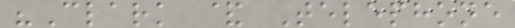"Clark & Telephone
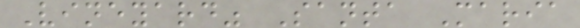Vineyard" Santa Maria
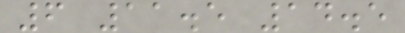6 11.5 14.5
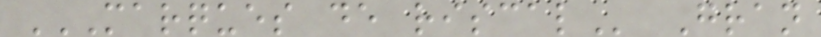MARQUES DE RISCAL Gran
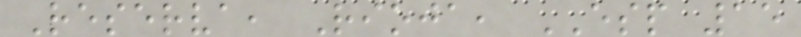Reserva, Rioja, ESP 15
